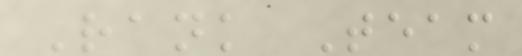Rank Team
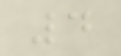4
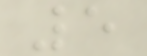5
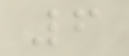6
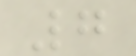7
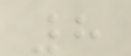8
